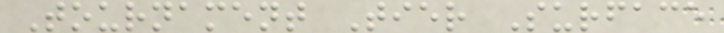Tournament Tier Surface
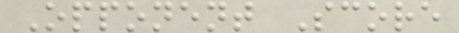Opponent Score
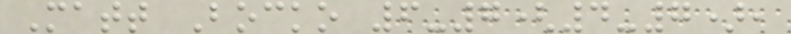Matt Bocko 6-7(4-7),
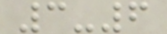3-6
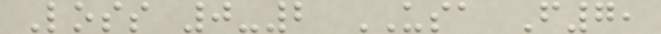Loss 0-2 USA F7,
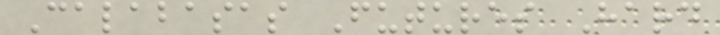Calabasas Futures Hard
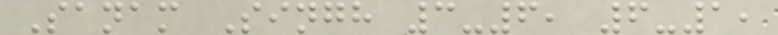Sanam Singh 3-6, 6-1,
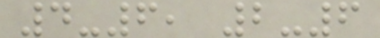4-6, 2-6
